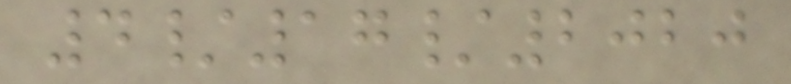4/17/2020
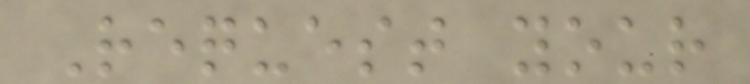Request your
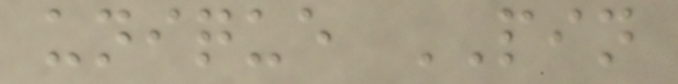unique PIN
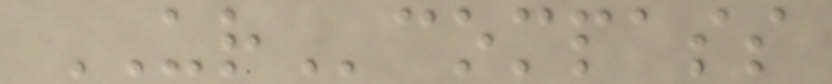URcompass
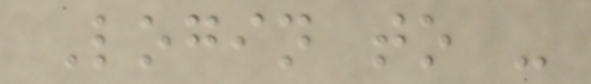Login to -
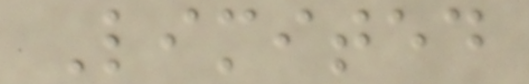Limited
